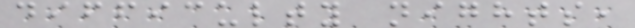difficulty nights,
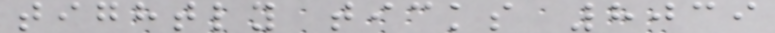tightly ticks 8039
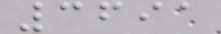3691
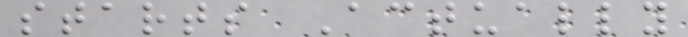starts Actually
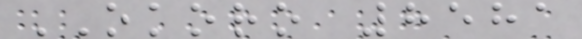OKORO 8581
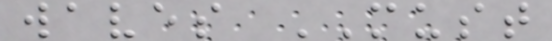waves MUST
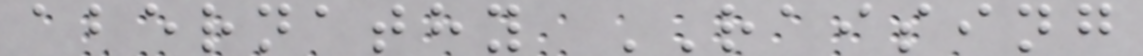abernathy RAISING
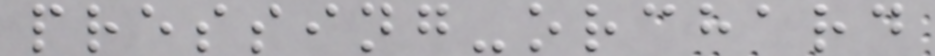pressing-orchard
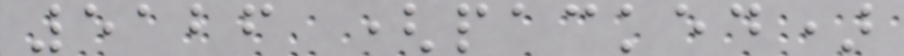5126 (packed)
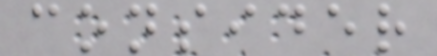consider
